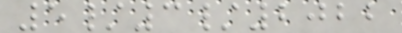5/3/2022
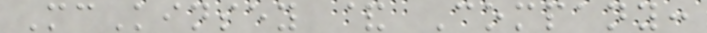McKinsey & Company:
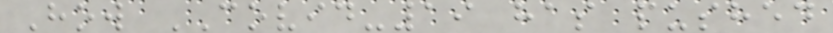How COVID-19 has pushed
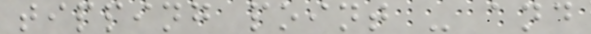tipping point - and
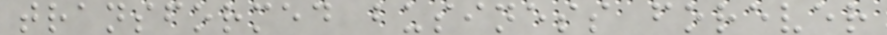transformed business forever
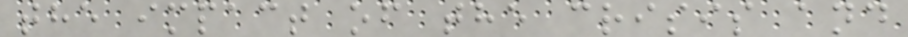the impact of the crisis and
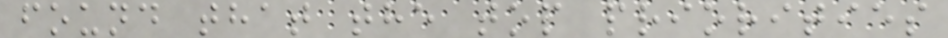found that the top priorities
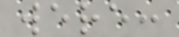were:
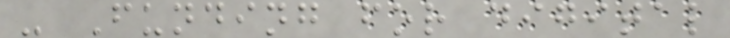- Funding for digital
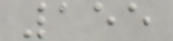155
